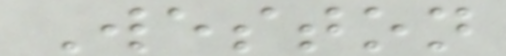Weston
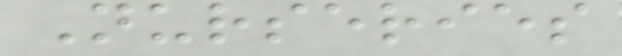Nurseries
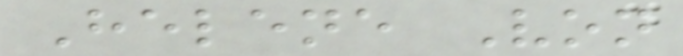Helene Von
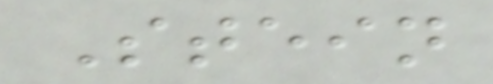Stein
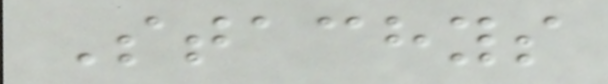Stachys
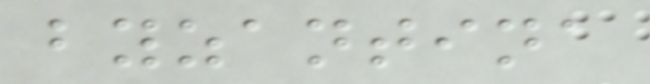byzantina
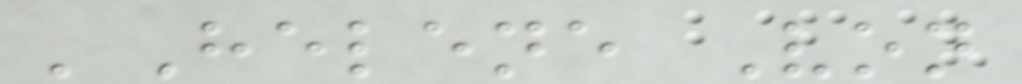'Helene Von
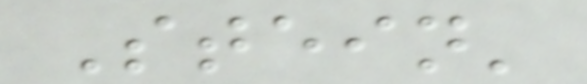Stein'
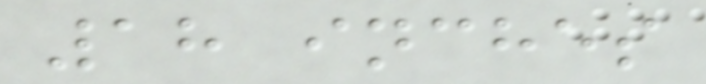18 inches
